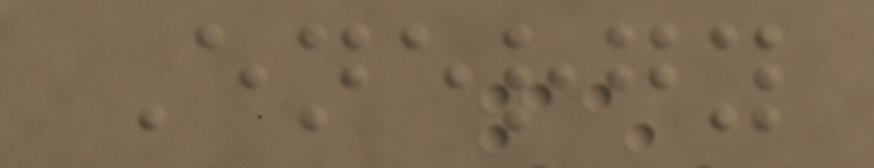Energy
